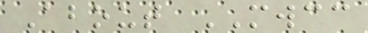About MWCC
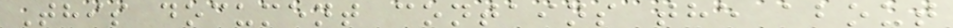This document contains the about
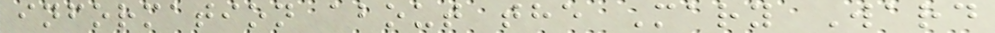information about the Mary Ward
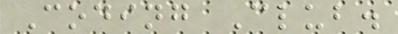Coding Club.
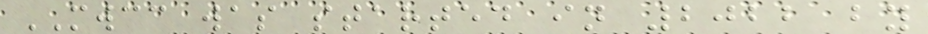MWCC was started in 2022 by
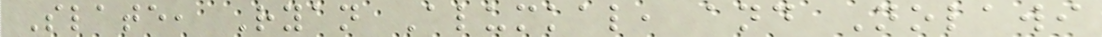Slate, Ryan Alumkal, and Nolawi
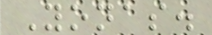Yonas.
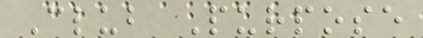Club Purpose
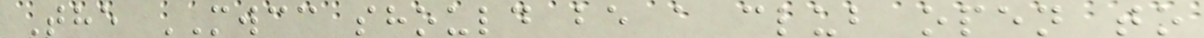The MWCC should be a club open to
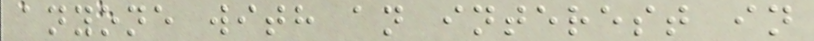anyone with an interest in
